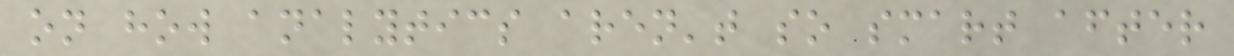on how analytics aren't so smart after
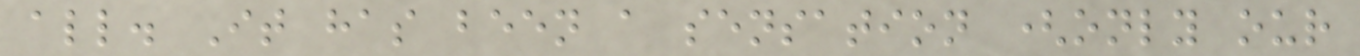all. It has been a sensation (only our
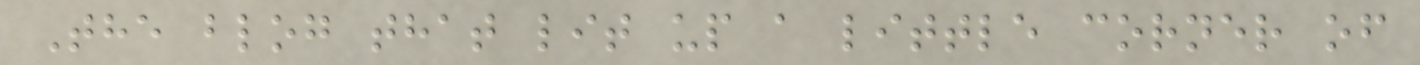The blog that lit up a little corner of
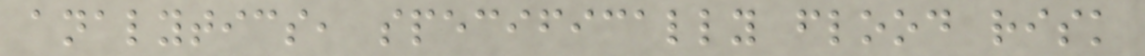analytics, specifically flood risk
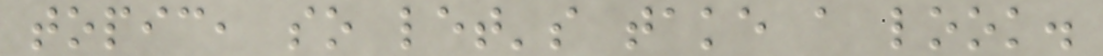topic, so let's take a look.
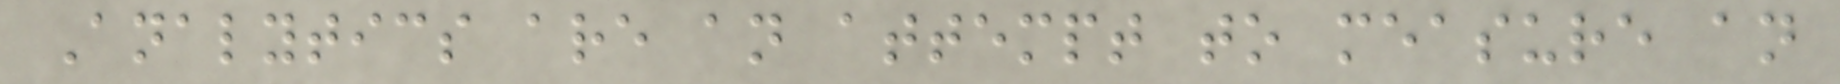Analytics are an attempt to measure an
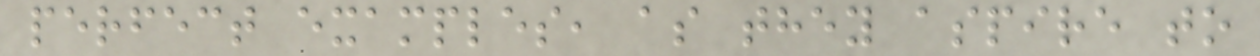perfect examples, as they aspire to
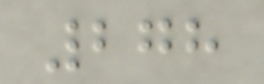278
